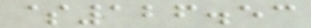$126.53
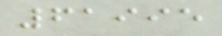61995
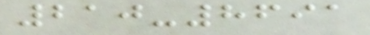210-8691
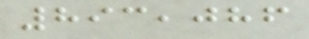893,086
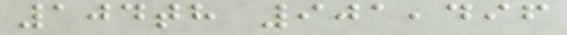104th 901,496
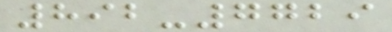892-7729
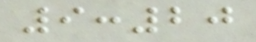9:20
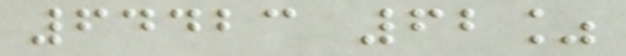64423 62%
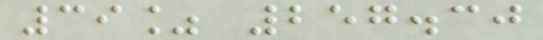39% 257.30
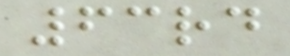63rd
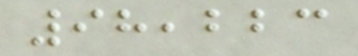98,223
